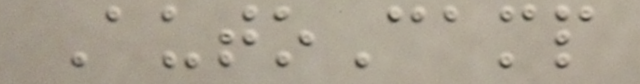AutoCamp
